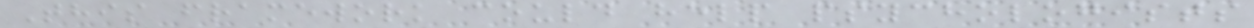This framework could help psychologists
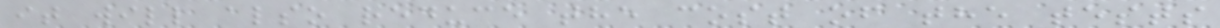it will also reduce the cost of the tests
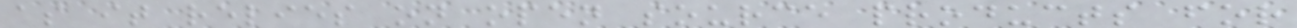as it relies on open source products for
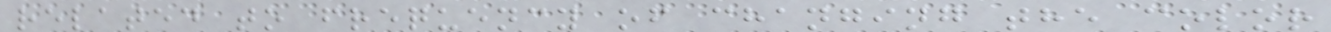related to frequency of changing the color
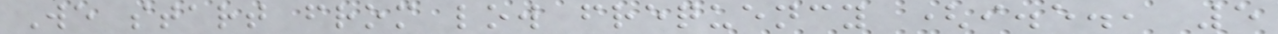We start from low frequency (i.e., 5
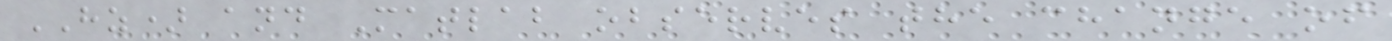HZ) and Matlab observes the change of
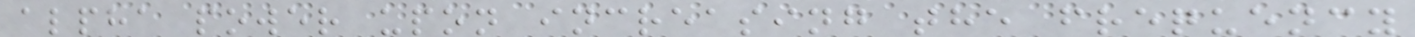alpha power upon increasing the frequency
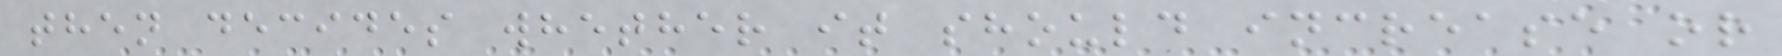then decides whether it should increase or
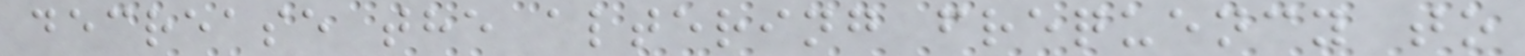decrease the altering frequency to
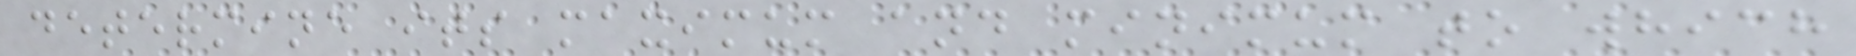determine its maximum and minimum to which
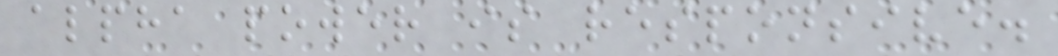alpha power is responsive.
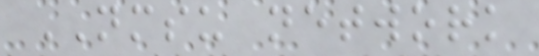NMSU network
